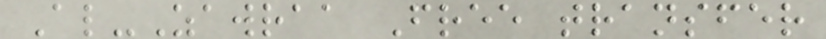Al-Zawraa Free transfer
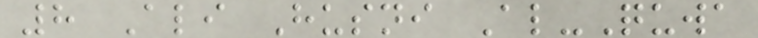8 Ali Husni Al-Quwa
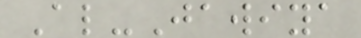Al-Jawiya
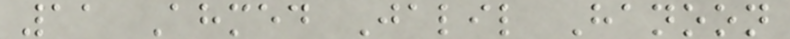11 Ahmed Jalil Hanoon
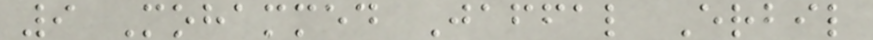9 Mohammed Jaffal Erbil
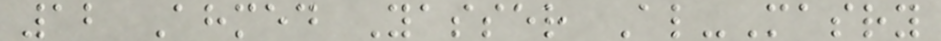12 Ahmed Yasser Al-Masry
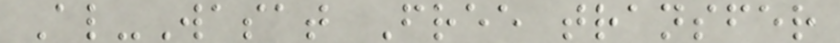Al-Wasat Free transfer
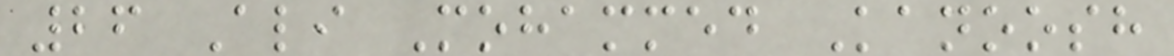26 Ali Mohammed Kanoosh
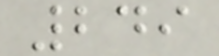249
